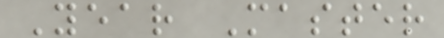Year Master
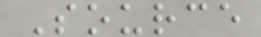Source
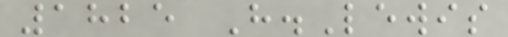1825 H.Lewis
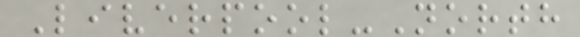Liverpool-North
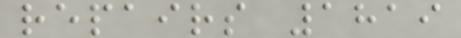repairs 1819
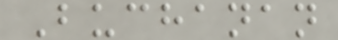Buchanan
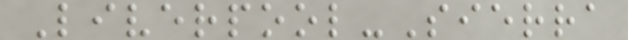Liverpool-Sierra
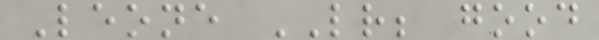Leone LR; good
